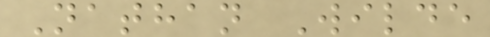Nathan Wilde
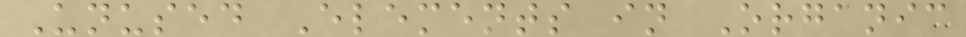Unused Elements in Organic
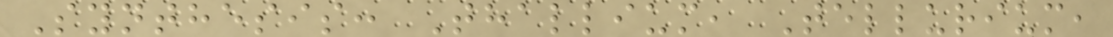Synthesis: Thallium, Tellurium,
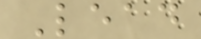Lead
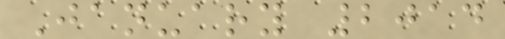January 2014
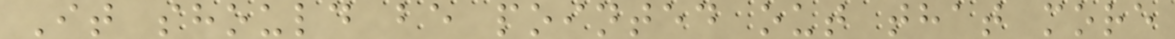It should be pointed out that more
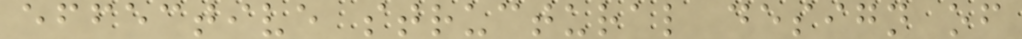effective structural design of
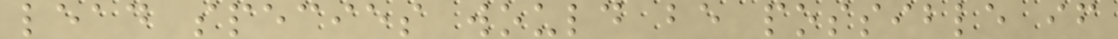lead species would be possible if
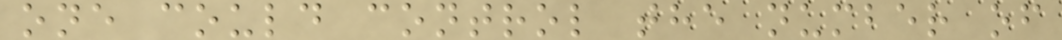one could control the number of
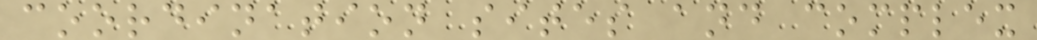coordination sites and complex
